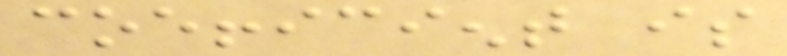coefficient is
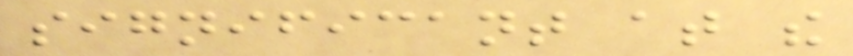significant at the
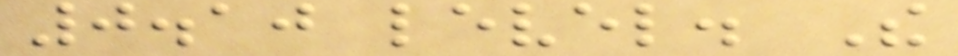0.10 level. The
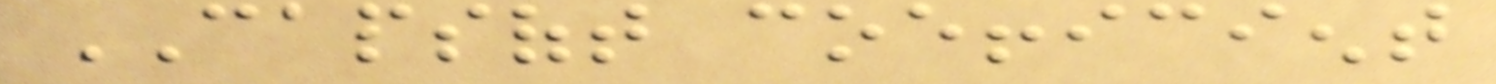CAPSOFT coefficient
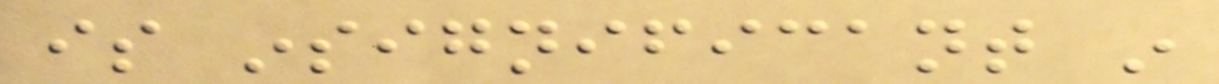is insignificant in
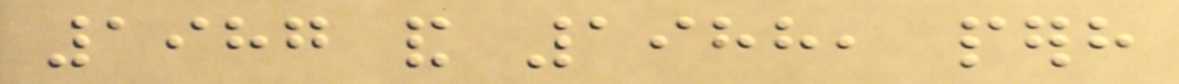1987 and 1988, perhaps
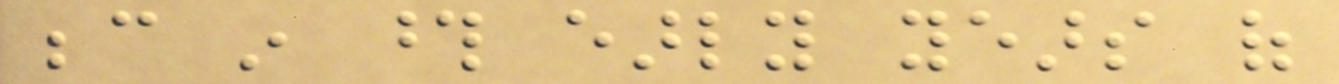because in those early years of
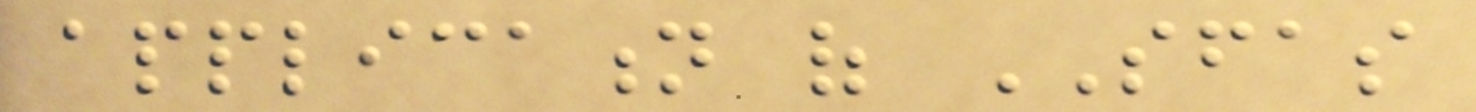application of SFAS
